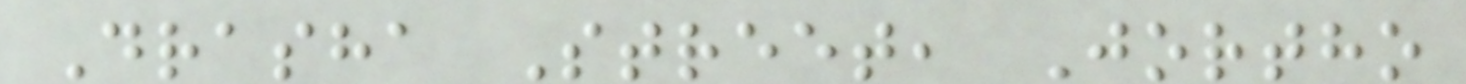Drasha Street, Jortho
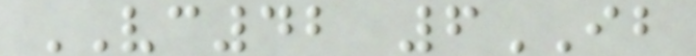VC42 6IB
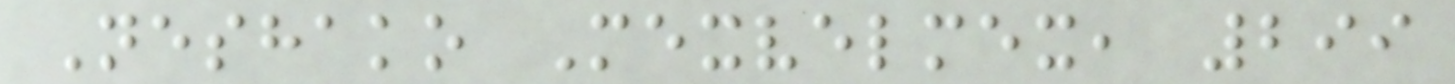Neshako Mexvelmex, 299
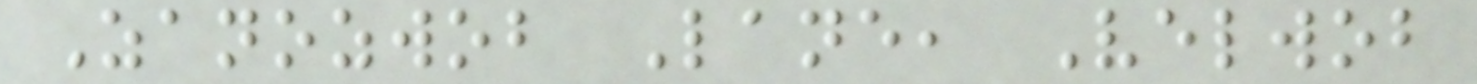Zanozwob Lane, Velwob
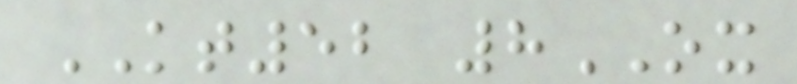KT52 8OX
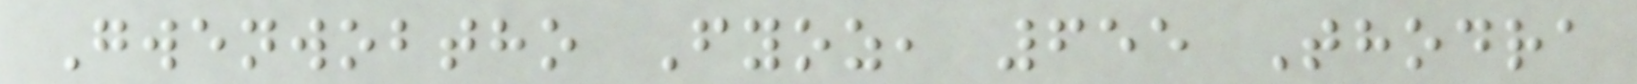Gwenwobtho Fyoz, 655 Thodra
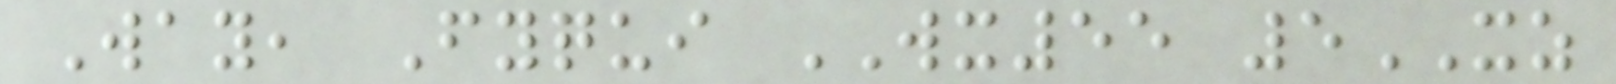Way, Fyqui WX55 5XZ
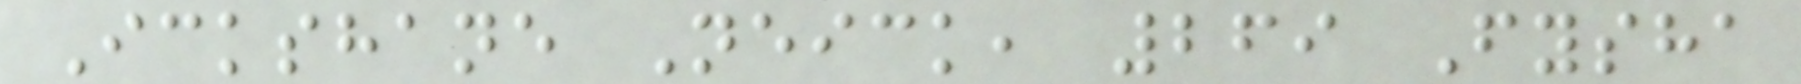Ickshane Neick, 269 Fysha
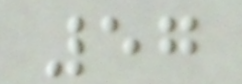57
